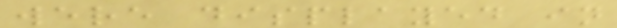were displayed in
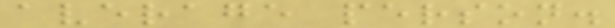average person.
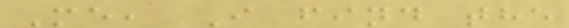Me, I find the
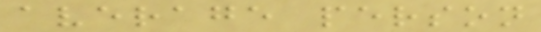average person
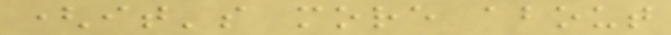(it's more about
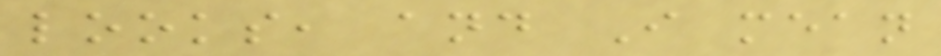looks, and I mean
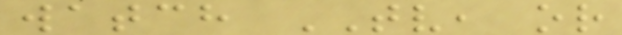watch TV, or
